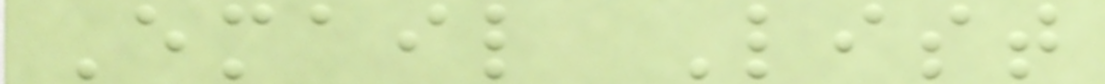Email List
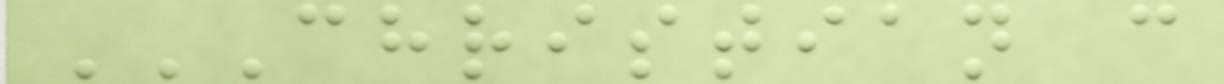CHRISTIAN C
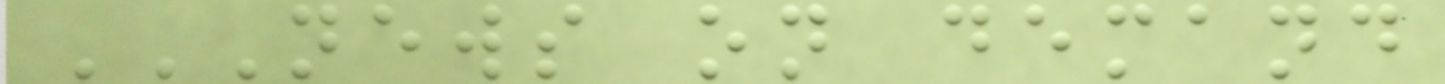NEWS ON DEMAND
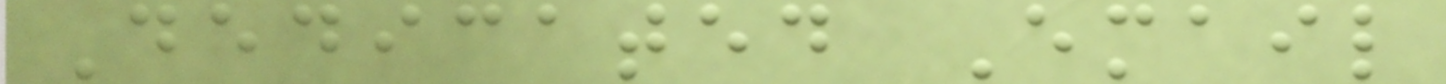Dedicated Email
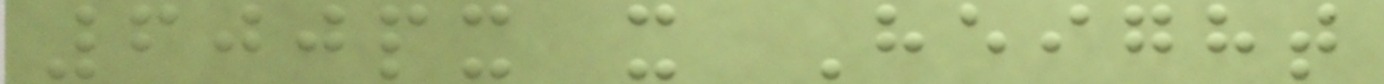600px x Height
